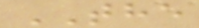THE
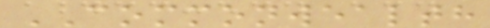COMMONWEALTH
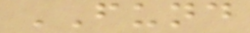FUND
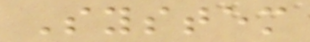System
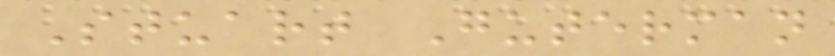Stuart Guterman
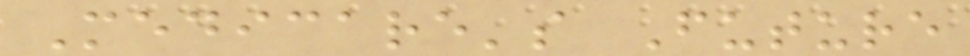Medicare's Future
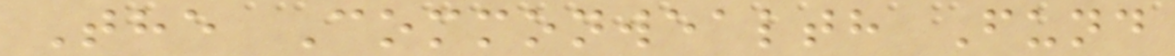The Commonwealth Fund
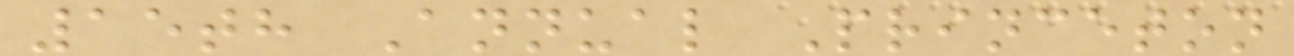15th Annual Princeton
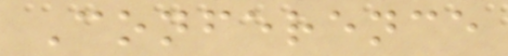Conference
